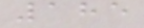185
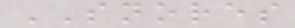SNORES
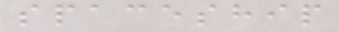spaceship
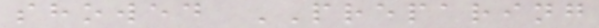showed PREPARING
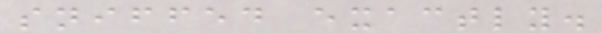sniffed exactly.
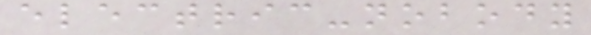electric-nobody
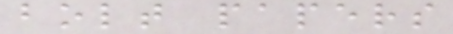bolt papers
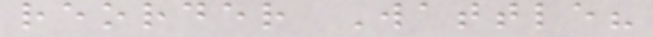reorder Wattle?
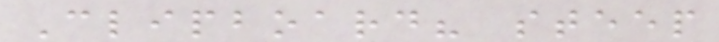Clipboard? steep
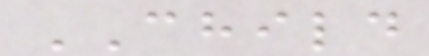CHILD
